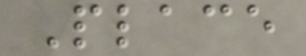Place
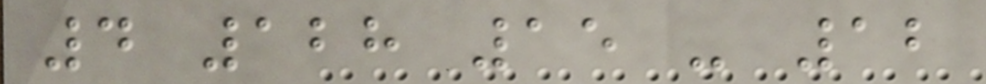4 128 15 - 12
